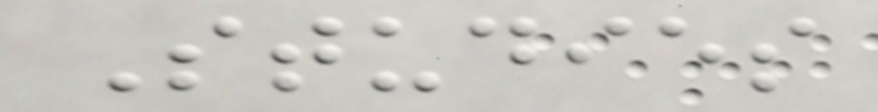Studies
